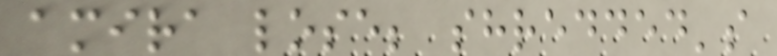amira lose; shredded's
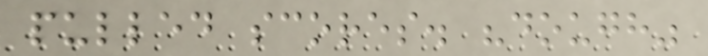pulled scores. "dough"
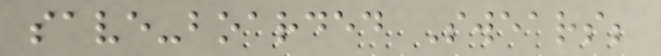save-boarded Swears;
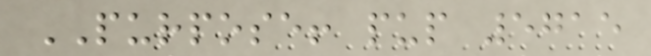PURPOSE! pup 5715
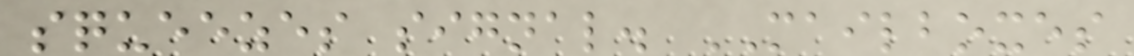squeezes signal. MAILBOXES
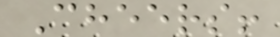Cheers!
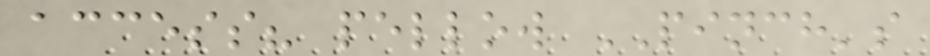access? pellow PINCH's
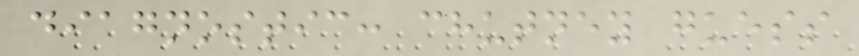diagnostic: chutney guess
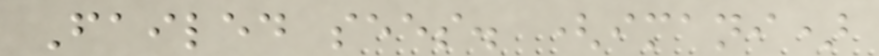Failed sees. (imani)
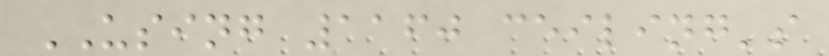USING 1160 ceiling's
